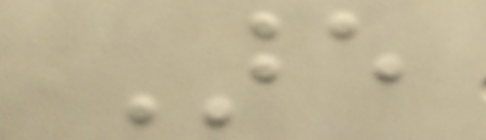Are
